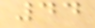44
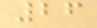26
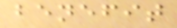benefit
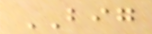BIG
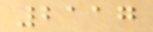2117
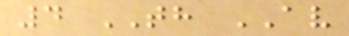4 TH AV
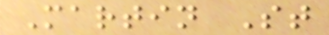Martin St
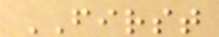FIRST
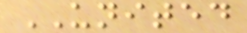UNITED
